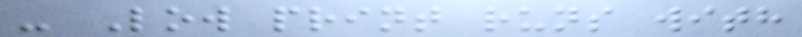- Low print runs with
